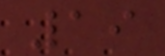19
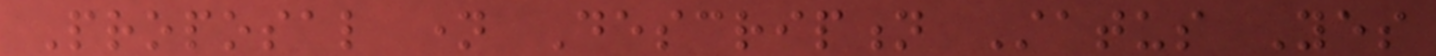Proposal name Description Status Yes
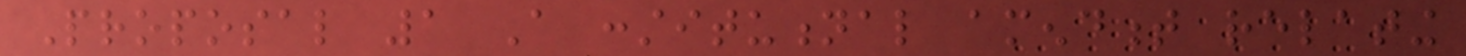Proposal 1 A constitutional amendment relating
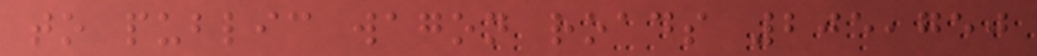to public wagon roads 205,750
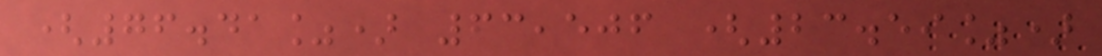(76.41%) 63,506 (23.59%)
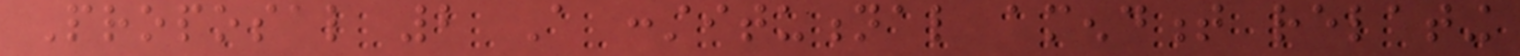Proposal 2 A constitutional amendment relating
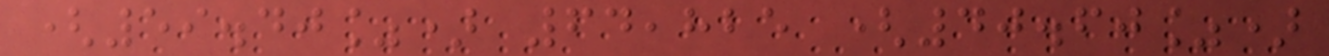(59.40%) 64,825 (40.60%)
